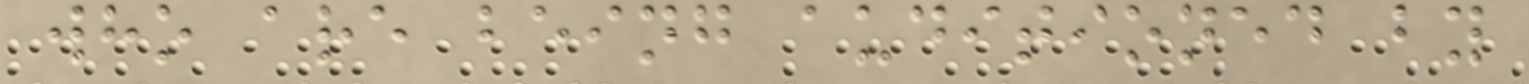who are being auditioned by
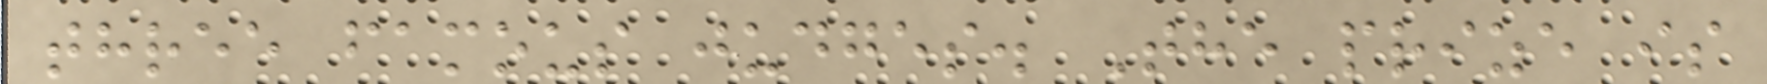three famous judges. The prize is
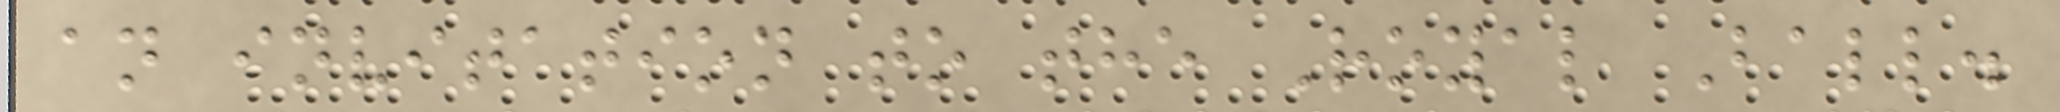an invitation to the Royal Ball.
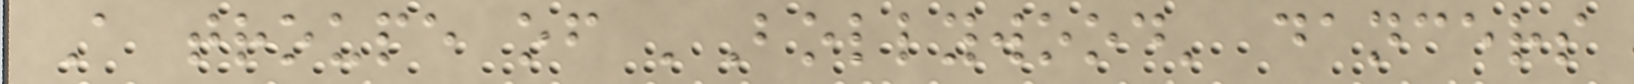A troupe of 'Bollywood' dancers
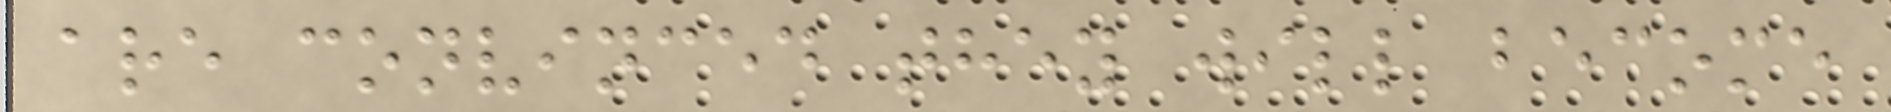are convinced they will become
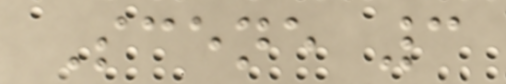Scene 3
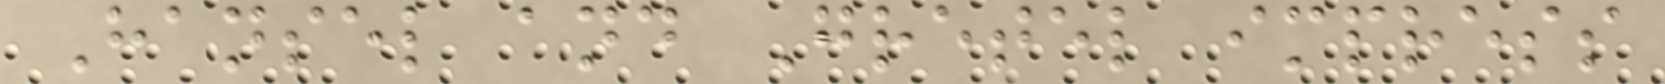Hansel and Gretel impress
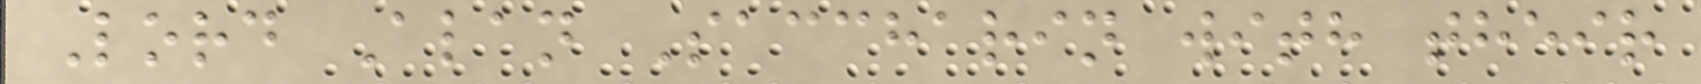Lord Alan Saccharin with their
